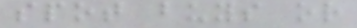spot buys or
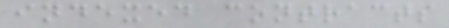indexed contracts
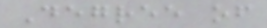Degree of
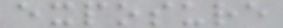exposure
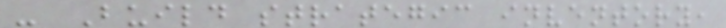- Build strategic inventory,
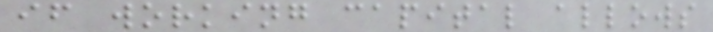if working capital allows
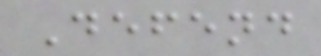Defend
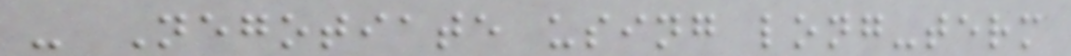- Negotiate using long-term
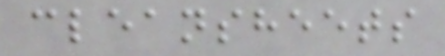cleansheets
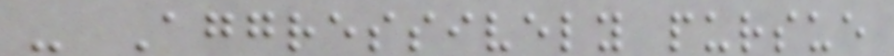- Aggressively pursue
